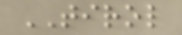TIROL
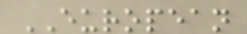EUROPEAN
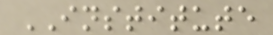INSTITUTE
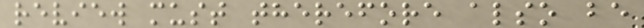review must therefore also be
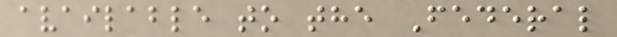available to the Federal
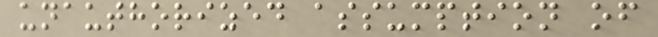unauthorized assumption of
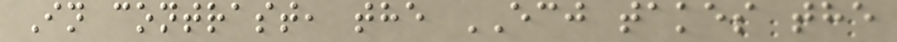In contrast, the ECJ takes the
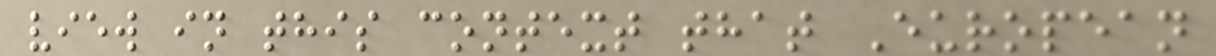view in this context that European
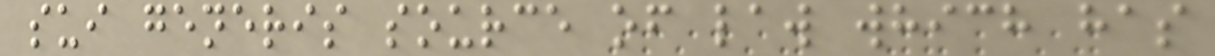sui generis source of law which has
